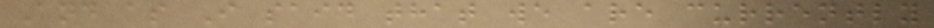And as I said that we are currently
